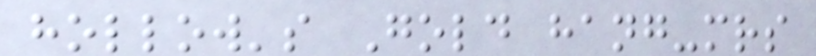hollow's Gold hang-mrs
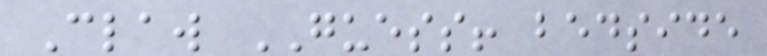Claw GUESS! bedside
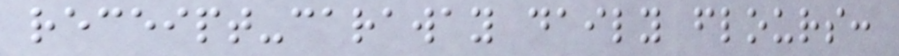receipt-caraway daily flours:
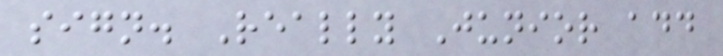sign. Really Junior add
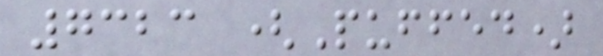7323 (Puffed)
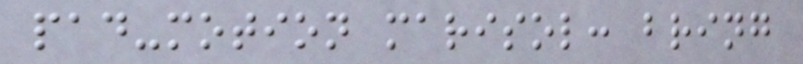pad-motion marisol: bring
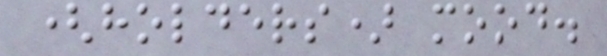(holders) mood.
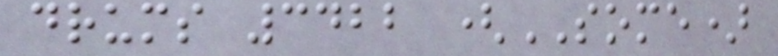drums 3422 (SOME)
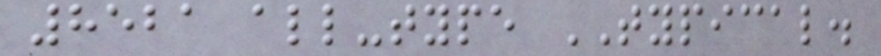8521 all-type TYPICAL.
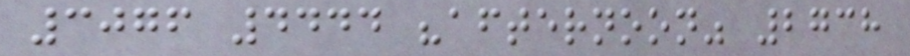3076 4444 "afternoon" 2738
